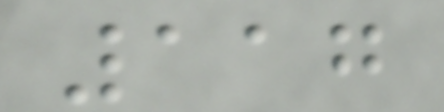117
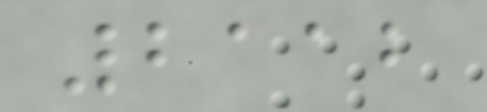2112
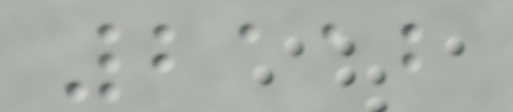2112
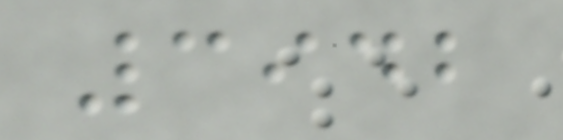3942
